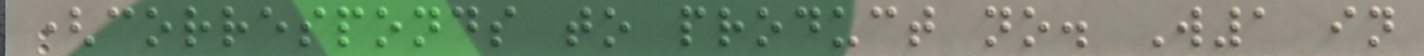(corresponds to product no. W1 in
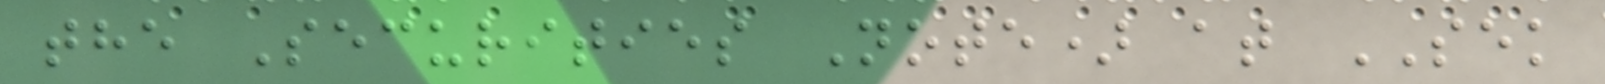the Securities Note) at SEK
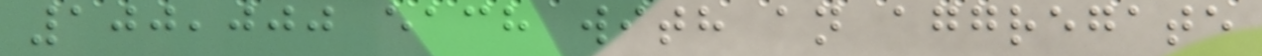100,000 each with an aggregate
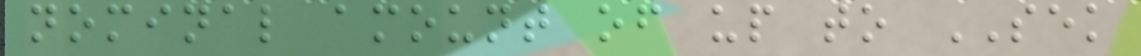nominal amount of up to SEK
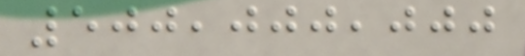500,000,000
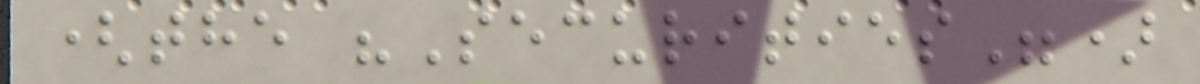(the "Securities")
